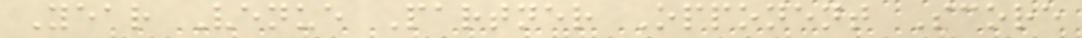Year Venue Partner Opponent Score
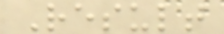Result
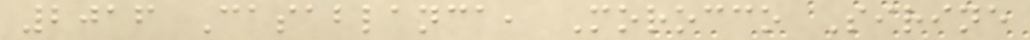2016 Casablanca, Morocco Sirine
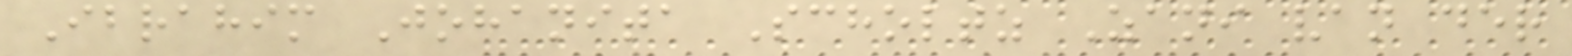Ibrahim Johanita Scholtz Zani van der
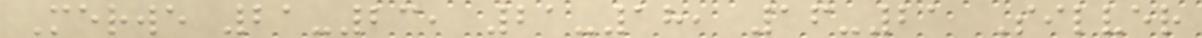Merwe 21-23, 21-18, 16-21 Silver
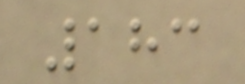183
